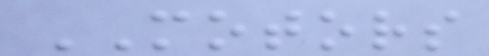MOTORS
